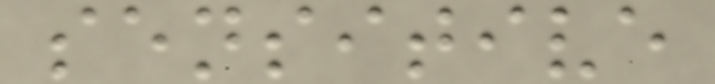sensitive
